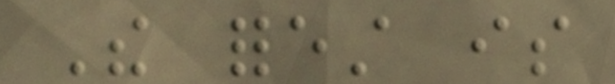The forest is
